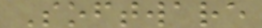Software
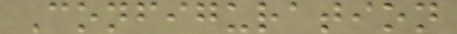Configuration
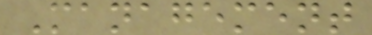Management
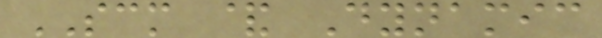SCM & Dynamic
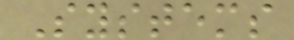Systems
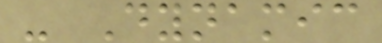- Dynamic
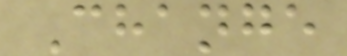Change
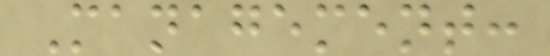Management:
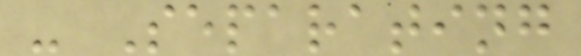- Separating
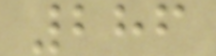286
